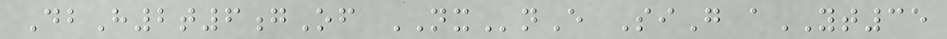DbH2t6gOf NXnE SiG aYT35
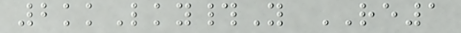2kkLky#Y RE1
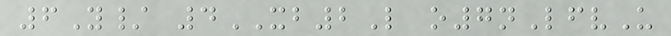6Y/ 4XB2L o7nLfvU
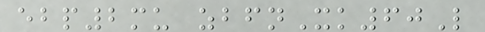ebp2mu zbfnXk60L
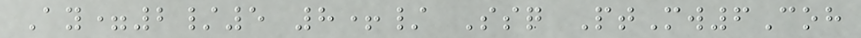Ay=2/5 8+/ Ssq PtMw6Coh
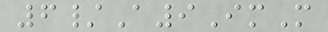6/A9ImM
